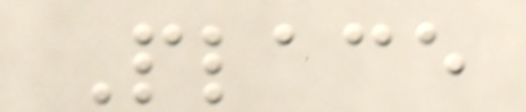Place
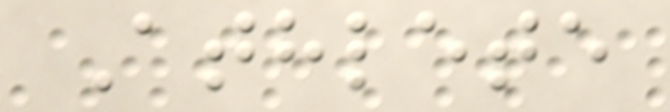Athlete
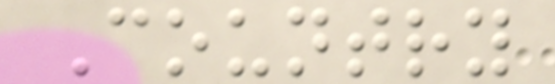Country
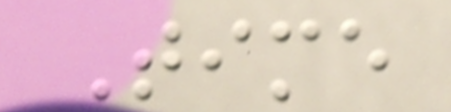Time
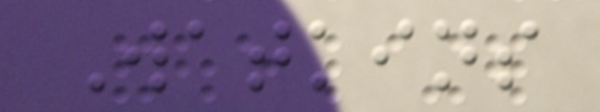Watkins
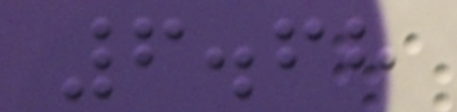6.68
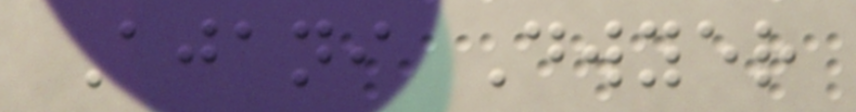Ajani Dwyer
